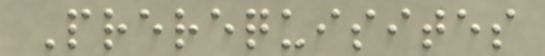Prerequisites
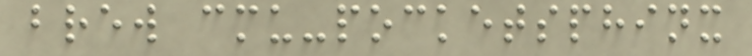brew cmu-pocketsphinx
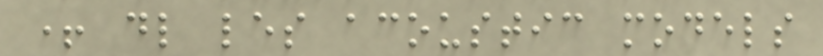+ dl les acoustic models
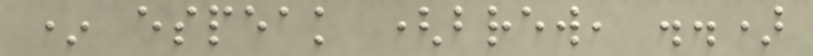* espeak (brew, ..)
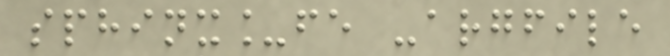sphinx_fe -argfile
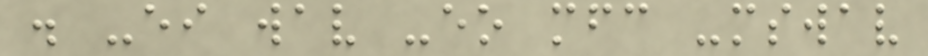. -ei wav -eo mfc -mswav
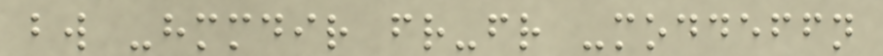bw -hmmdir fr-fr -moddeffn
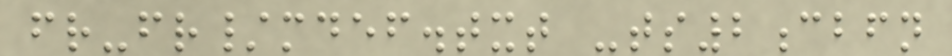fr-fr/mdef.txt -ts2cbfn
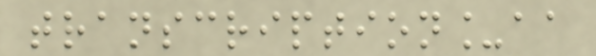transcription_aa
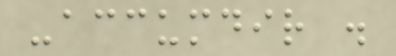-accumdir .
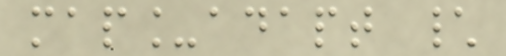map_adapt \
